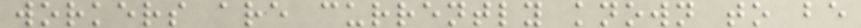workers are currently known to be
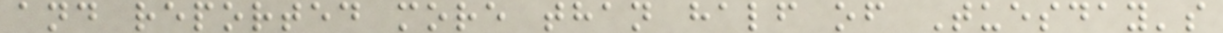and reported more than half of Tuesday's
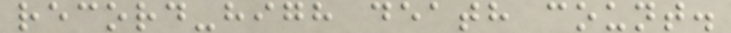record-high death count.
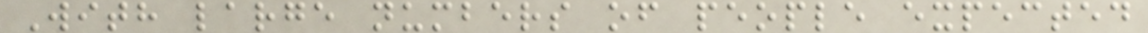With large numbers of people expected
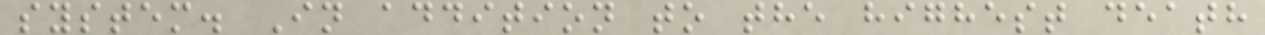system. In addition to the highest death
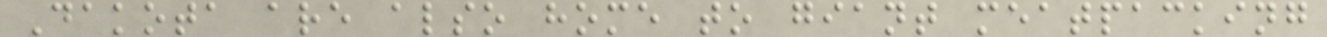Dakota are also home to giant meatpacking
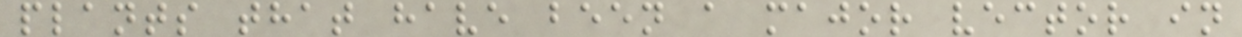plants that have been a major vector in
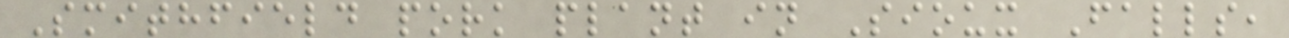Smithfield pork plant in Sioux Falls,
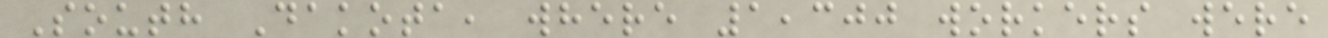South Dakota, where 1,300 workers were
